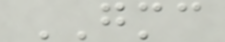GMC
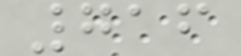716
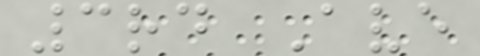3rd Ave
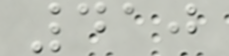410
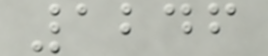1246
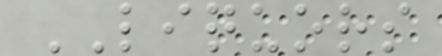LIQUORS
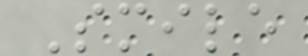Smile
